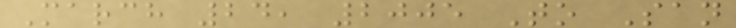March 24, 2005 To San
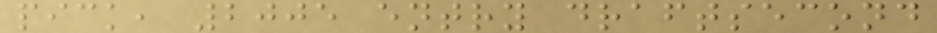pick, 2005 entry draftsecond
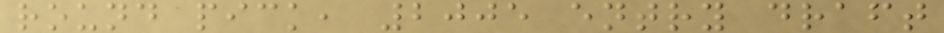round pick, 2005 entry draft
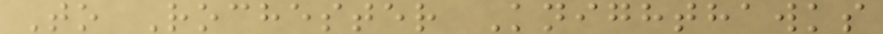To Rochester Knighthawks
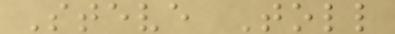Steve Toll
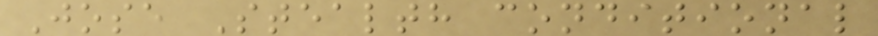Jose Stealth conditional
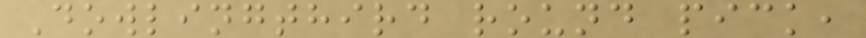Dowlingthird round pick,
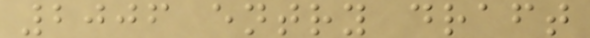2006 entry draft
